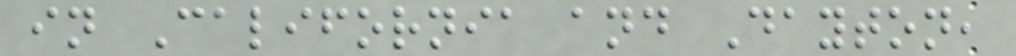in California and Dayton,
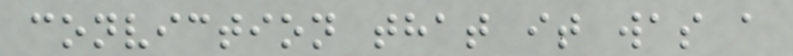conviction that it was a
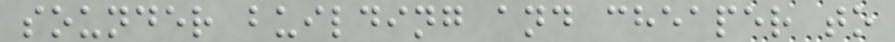sounder building and cheaper to
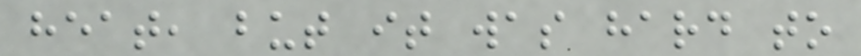heat, but it was hard to
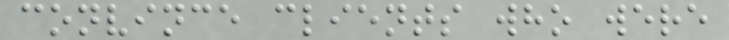convince clients who were
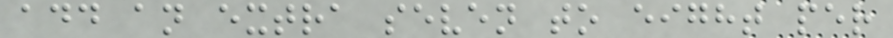add an extra seven to eight per
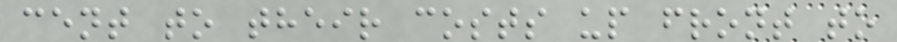cent to their costs up front to
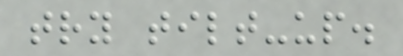try tilt-up.
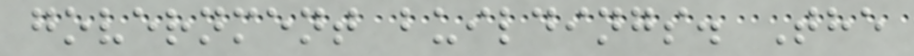government buildings. The
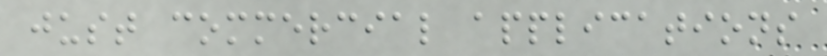just commercial applications
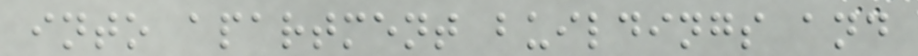into apartment buildings and
